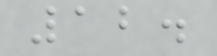12.
